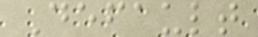Default
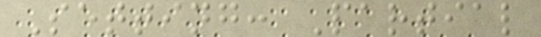Setting: Partial
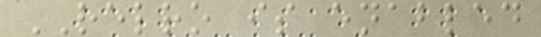RELRO is enabled
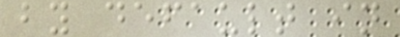by default in
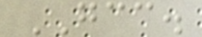GCC.
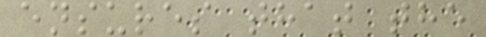ensures that the
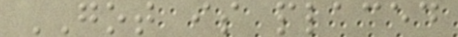GOT is placed
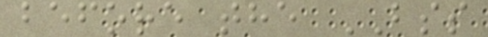before the BSS
